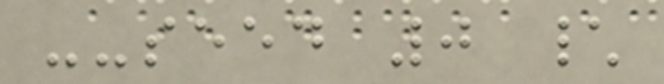--seed 0 \
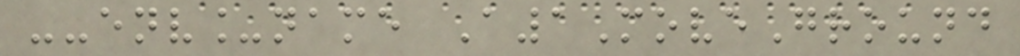--env_name A1MoveGround
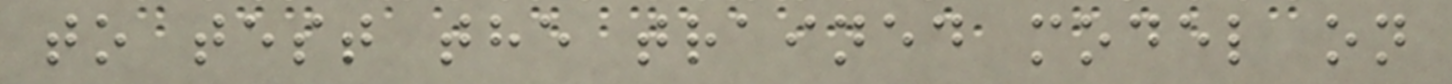to test the trained model on
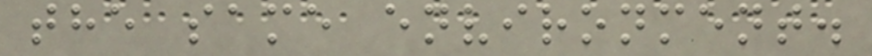the same environment.
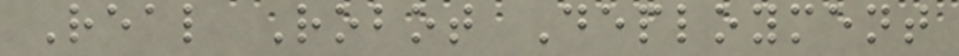Real Robot Deployment
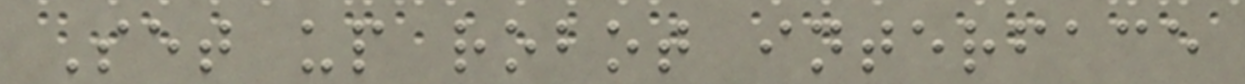Set up robot interface
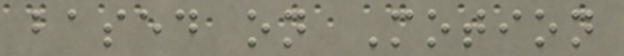based on Motion
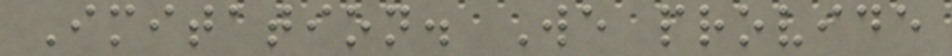Imitation. We provide
